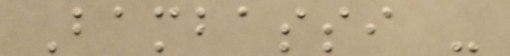Bambassi -
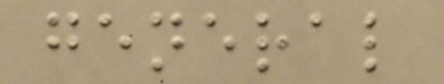general
